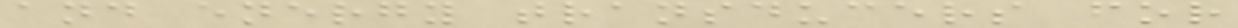and energy transducers for
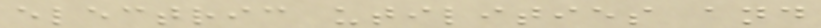electric utilities and
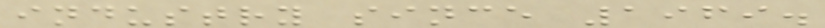industry since 1969.
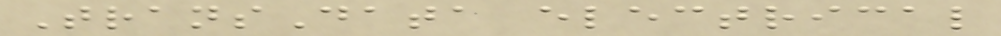TransData electrical
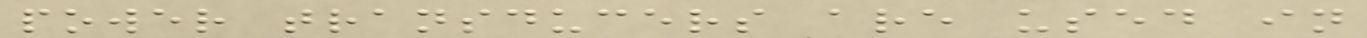power transducers are used in
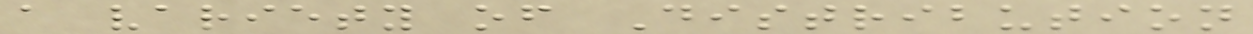a variety of Distribution
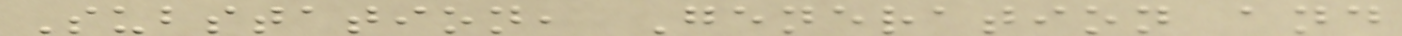Substation, Generation and
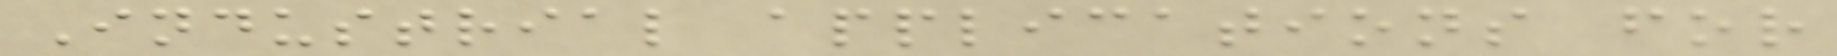Industrial applications for
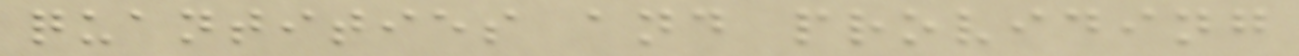quantities and providing
